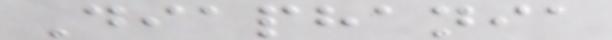Diaphania
